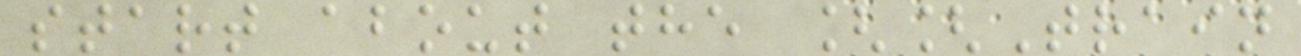start about the [[Train
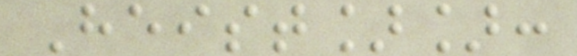Heist]]:
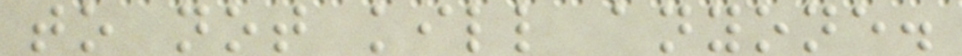to not kill anyone.
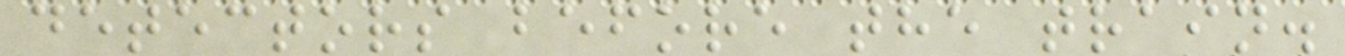detectors before the train.
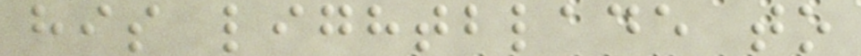his lightblade to
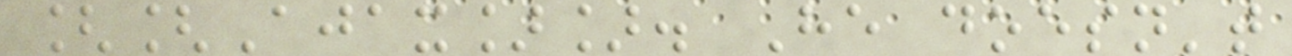[[Ajax]]. He doesn't
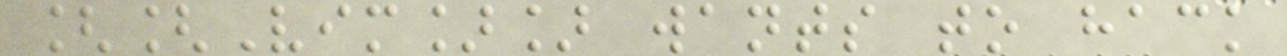[[Vim]] wants to hack
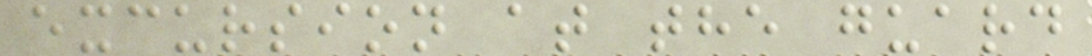excursion at the guard
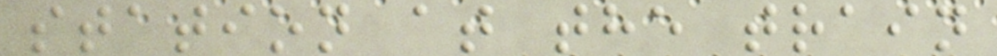station at the train
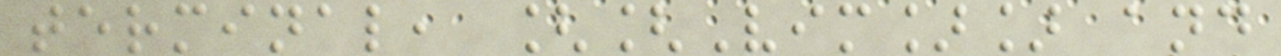terminal, [[Vim]] and
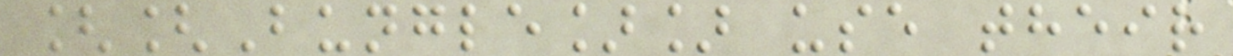[[Bungle]] use their
